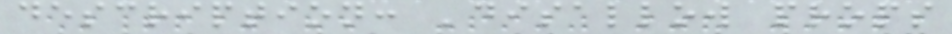description: 'disallow props
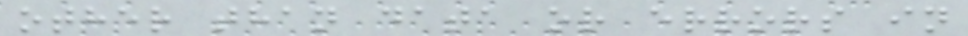other than data or errors in
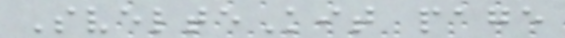SvelteKit page
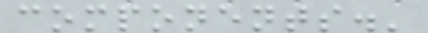components.'
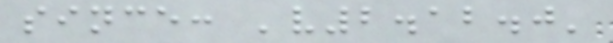since: 'v2.12.0'
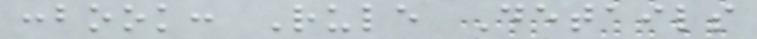:book: Rule Details
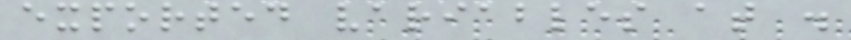exported variables at .
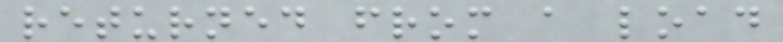returned from a load
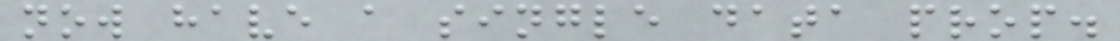now have a single data prop.
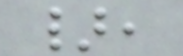},
